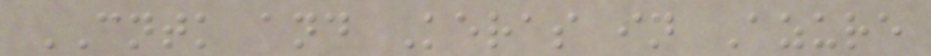CNTK and Keras in Azure
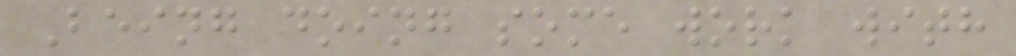Being doing some work with
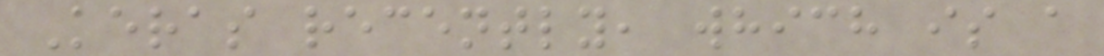Keras recently, which is a
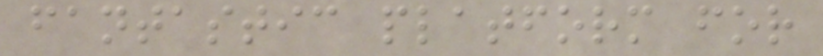fantastic platform for
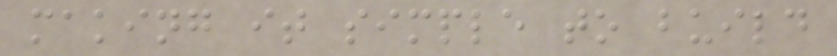making it simple to build
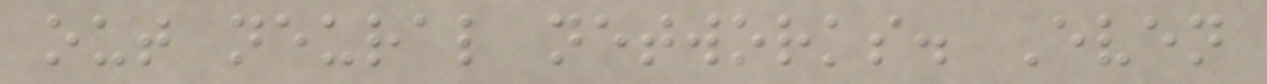out neural networks. Even
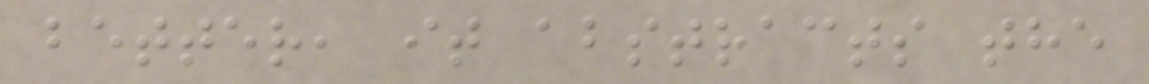better, it abstracts the
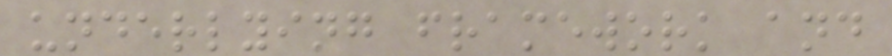underlying framework and
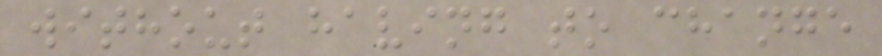without having to change
